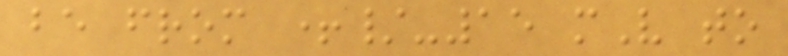be from +/-15 mV to
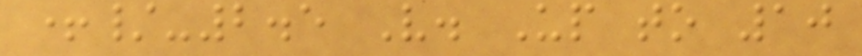+/-2.5 V. Up to 10
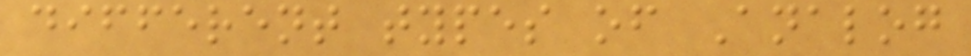different types of Analog
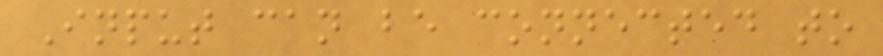Input can be connected to
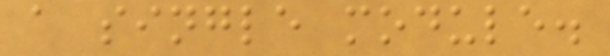a single module.
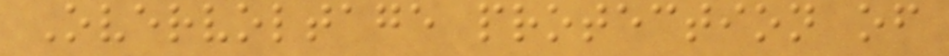Overvoltage protection of
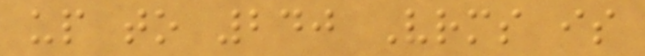up to 240 Vrms is
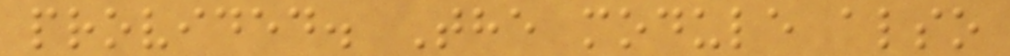provided. The module also
